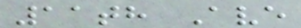11th Ave
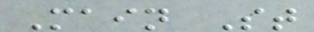Main St
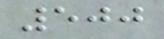500
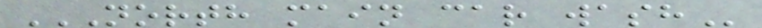NORTH MAIN CAR WASH
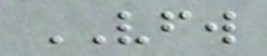VFW
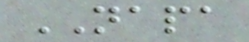NAPA
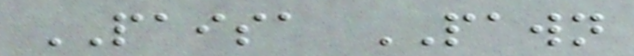PAISA PAWN
